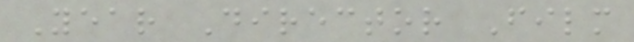Year Director Film
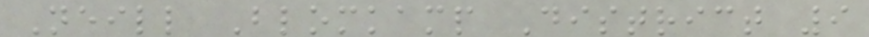Neill Blomkamp District 9
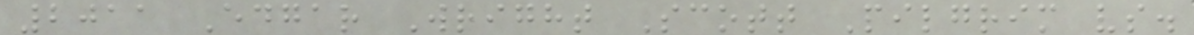2011 Edgar Wright Scott Pilgrim vs.
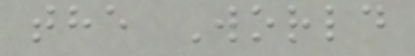the World
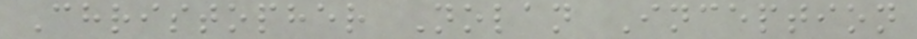Christopher Nolan Inception
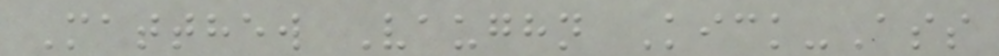Matthew Vaughn Kick-Ass
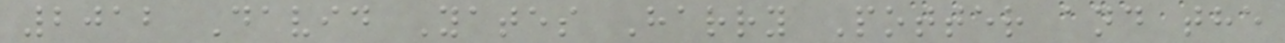2012 David Yates Harry Potter and the
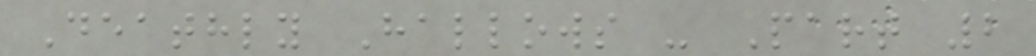Deathly Hallows - Part 2
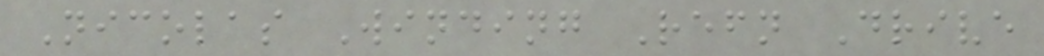Nicolas Winding Refn Drive
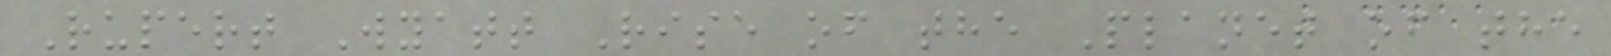Rupert Wyatt Rise of the Planet of the
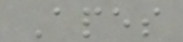Apes
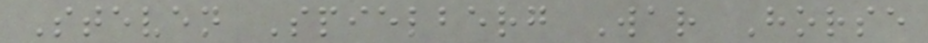Steven Spielberg War Horse
